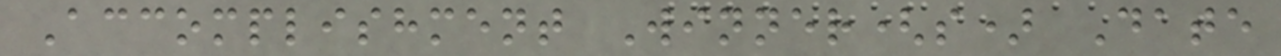Accomplishment Winner(s) Date
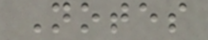Notes
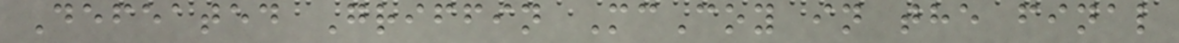Defeated Griffin McCoy in the final
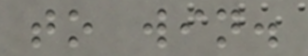to win.
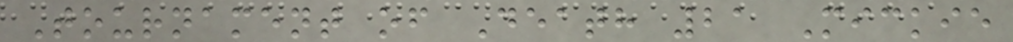Tournament of Death 21 Mickie
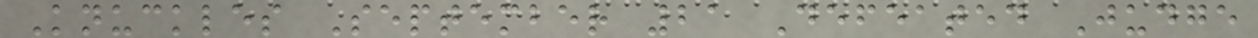Knuckles September 21 Defeated Judge
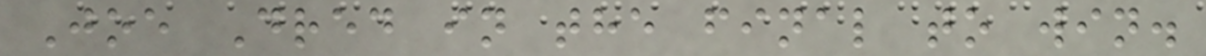Joe Dred in the final to win.
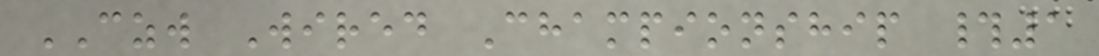CZW Wired Championship #1
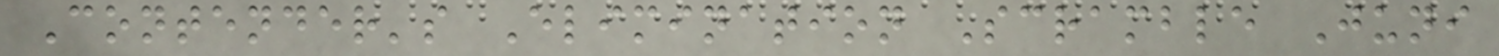Contender's Elimination Scramble Juni
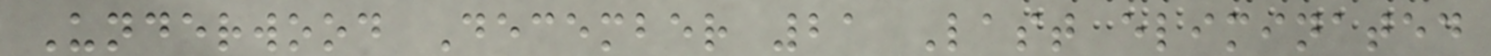Underwood December 21 Last eliminated
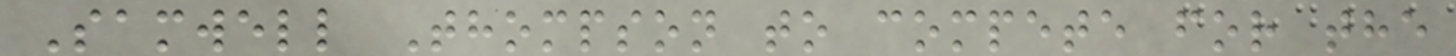Samwell Thompson to compete for the
